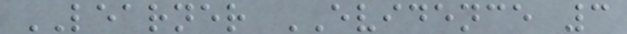LEARNER EVIDENCE 3
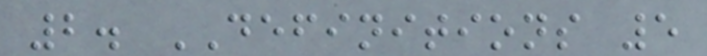2. DEFINITIONS 5
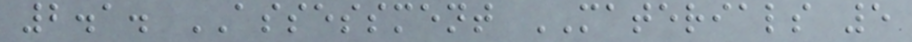2.1. ASSESSMENT MATERIALS 5
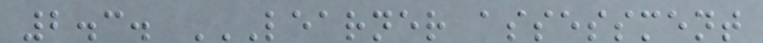2.3. LEARNER ASSESSMENT
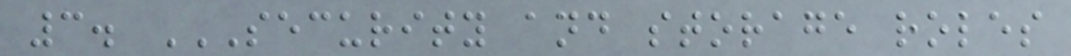3. SECURITY AND STORAGE ROLES
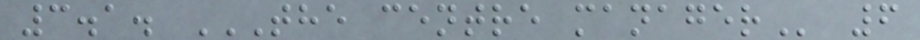3.1. THE CENTRE MANAGER 6
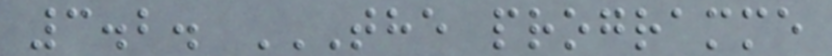3.2. THE PROGRAMME
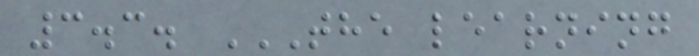3.3. THE LEARNING
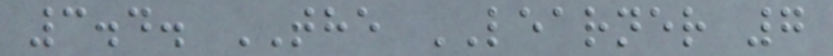3.4. THE LEARNER 7
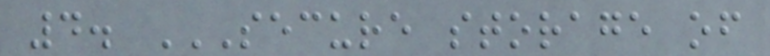4. SECURE STORAGE OF
